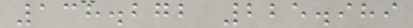138.272 225.989
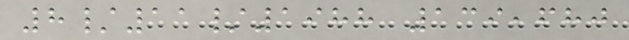8/11/1988 139,680
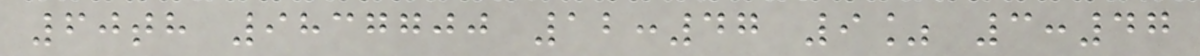60th 9837700 12:47 9% 3:47
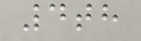4th
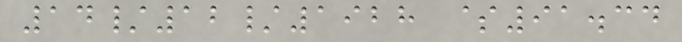14/12/1928 $91.34
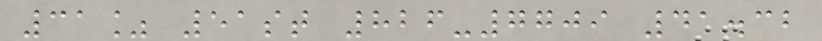31% 51st 826-7709 41.32
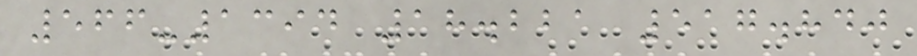566-1394 18.221 517.840
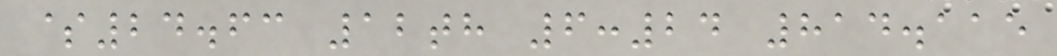$24.63 12th 6:24 814.115
